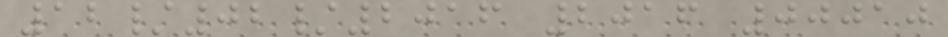12/02/2016 2016 00010
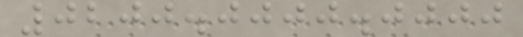0200.0000.0000
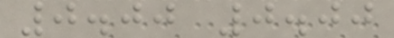0.00 0.00
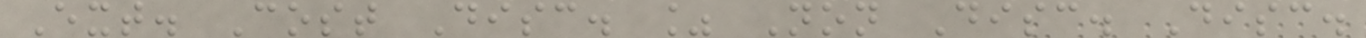Ext. Cost Disc. % Non Disc. Disc.
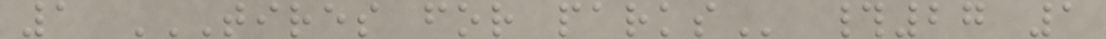1 TIRES FOR PARKS #27 1
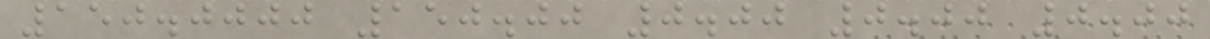150.0000 150.00 0.00 0.00 0.00
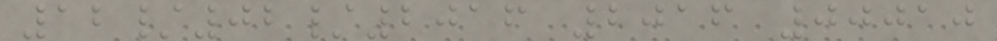12/02/2016 2016 00010
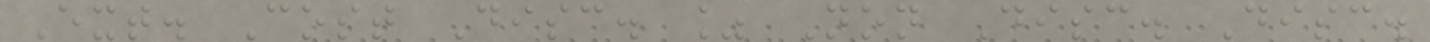Ext. Cost Disc. % Non Disc. Disc.
